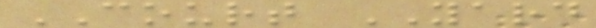COURT YARD
